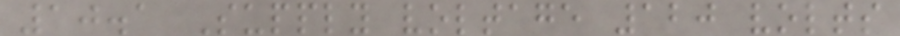10.1 Supply voltage 120 volts
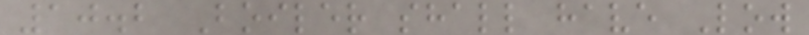10.2 Boiler shall have Low
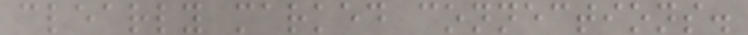clearly marked connections.
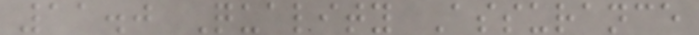11.0 Quality Assurance
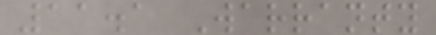11.1 Warranty
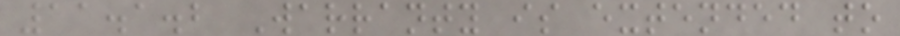11.1.2 Warranty is extended to
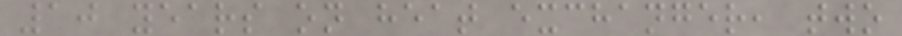10 years on heat exchanger, two
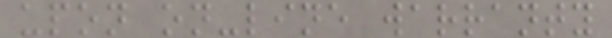upon on-line warranty
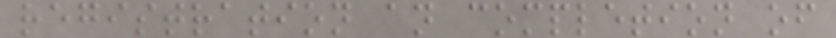registration an completion of
